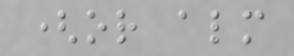(or almost
